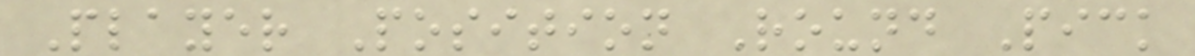Player Position Round Pick
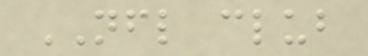NFL club
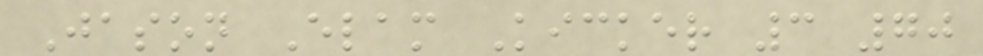Jason Elam Kicker 3 70
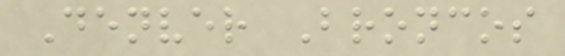Denver Broncos
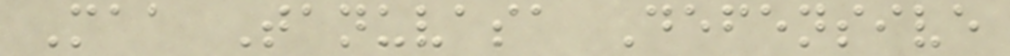Maa Tanuvasa Defensive
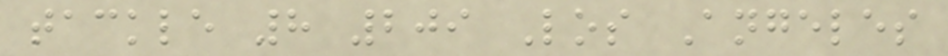tackle 8 209 Los Angeles
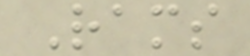Rams
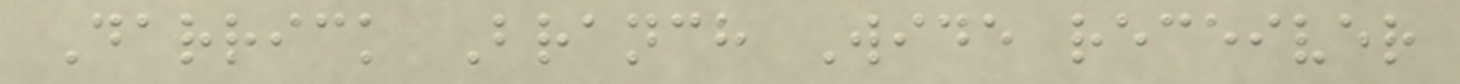Darrick Branch Wide receiver
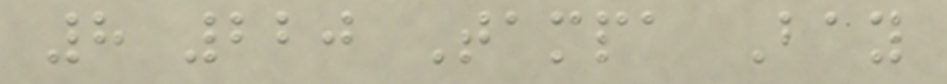8 220 Tampa Bay
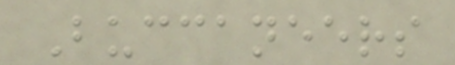Buccaneers
